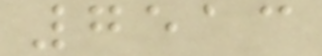7513
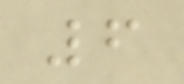6
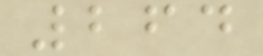264
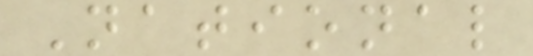National
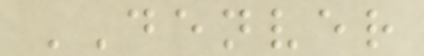DENVER
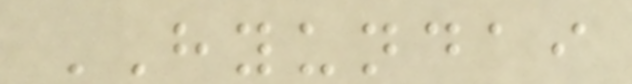HYUNDAI
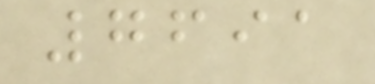7691
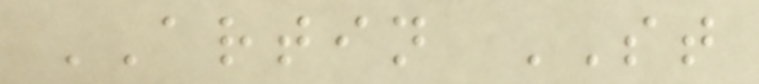ARTIN ST
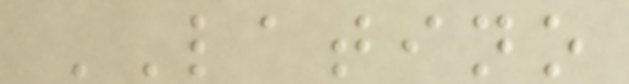LATINO
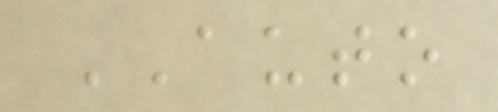AUTO
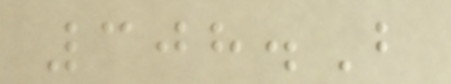308.B
